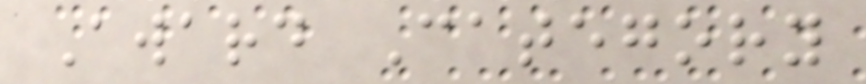Award Category
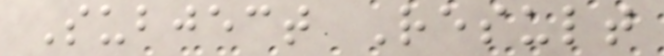Subject Result
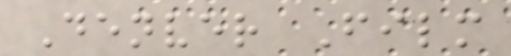Denver Film
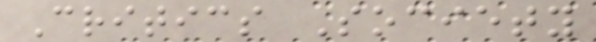Critics Society
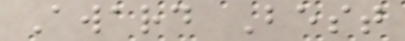Award Best
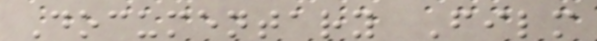Documentary Film
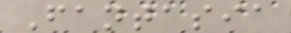Fantasia
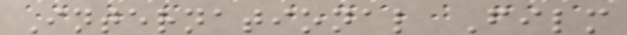International Film
